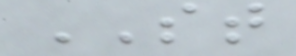ST
